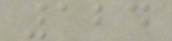124
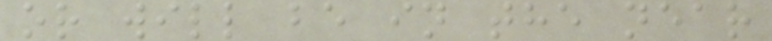or will be in the near
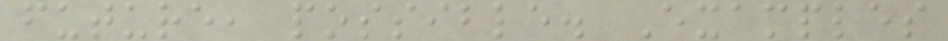future, possible. Examples
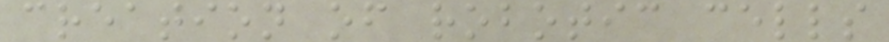creation of robotic cells
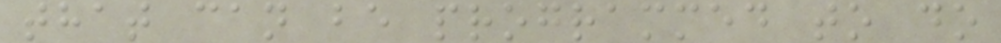that can be programmed to do
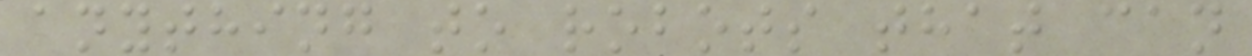anything to robots that can
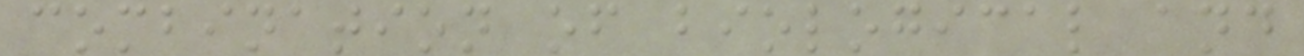combination of biological and
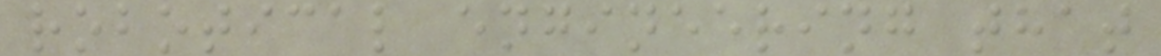robotical engineering that
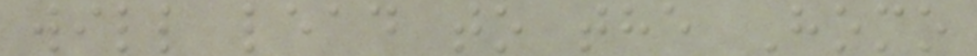will lead to the Homo
